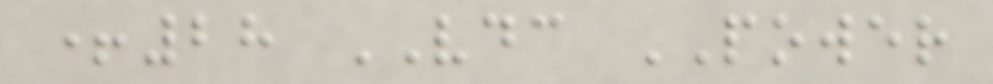+28 VDC POWER
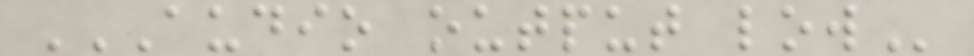AUDIO OUTPUT LOW
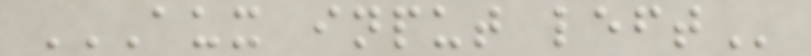AUX INPUT LEFT
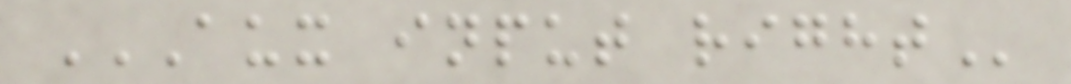AUX INPUT RIGHT
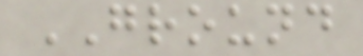GROUND
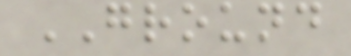GROUND
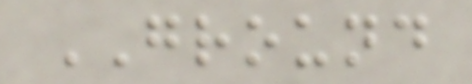GROUND
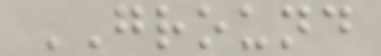GROUND
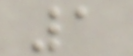1
